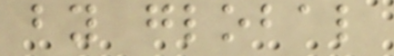by global
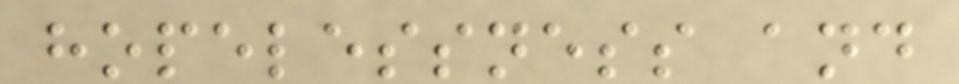hopelessness and
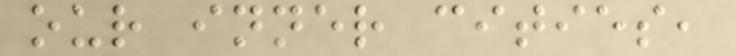our inner cities,
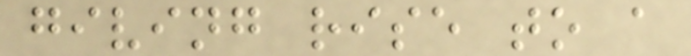giving rise to a
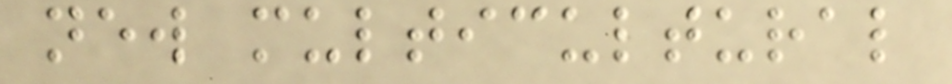new multicultural
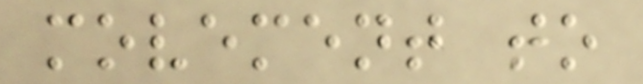movement to
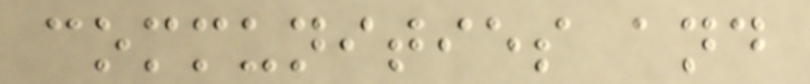communities and
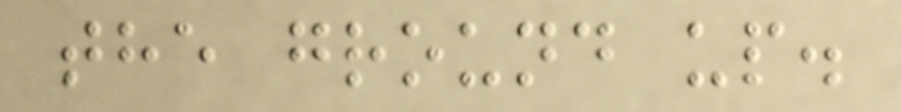the ground up.
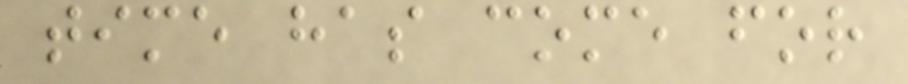time has come for
